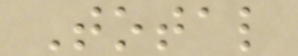Total
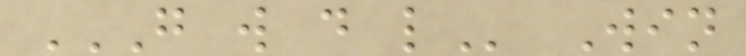G W D L Win
